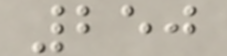250
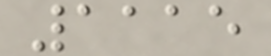1115
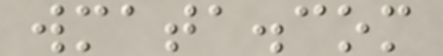wmata.com
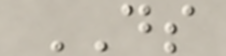DS
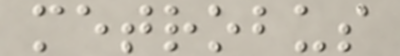metrobus
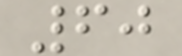60
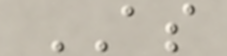AS
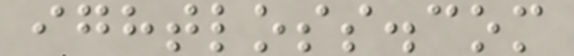ightloss.com
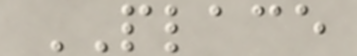PLACE
